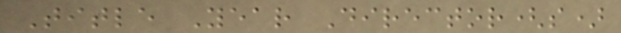Title Year Director(s)
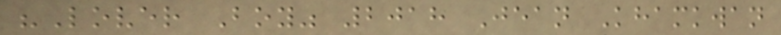"Lover Boy" 2018 Jean Khamkwan
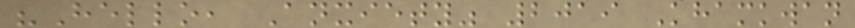"Hello, Anxiety" 2019 Khamkwan
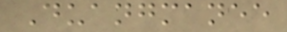Duangmanee
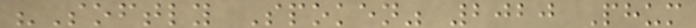"Softly Spoken" 2020 Phum
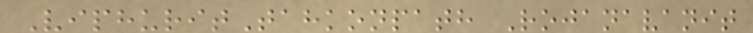ViphuritTahkonpath Rojanavanit
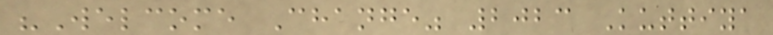"Welcome Change" 2023 Kuttiya
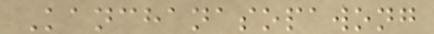Kanchanasopawong
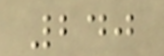240
